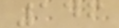146
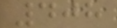408
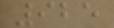925
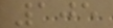105
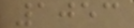1053
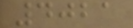4021
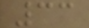33
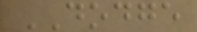DODGE
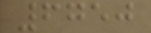6750
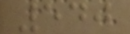540
